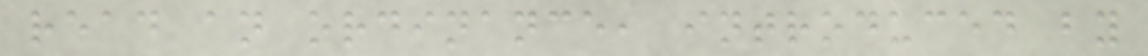read an ordinance, introduced by
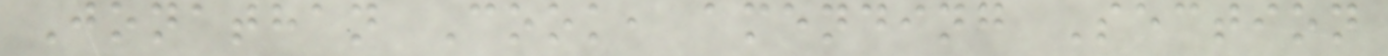Jonathan Cook, amending Section
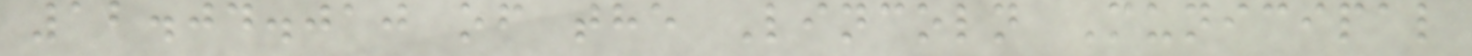12.04.010 of the Lincoln Municipal
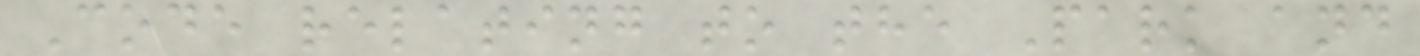Code relating to the Park and
